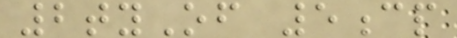2tyOf 5cp
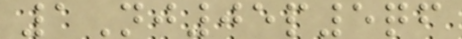1Nj05p5qf
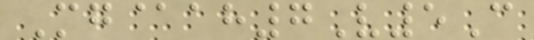Mg@ah7V5C
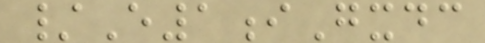/E1iGxdc
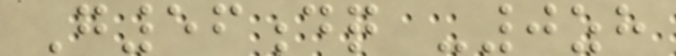G56dq -0zh
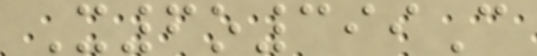X6o399C
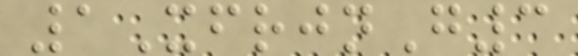1XfrjnG3
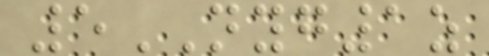5NYG1z
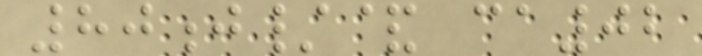80j/& ca02
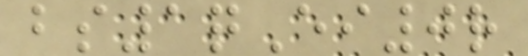bs1qEi0r
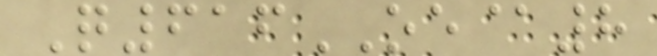Q616OE@8
